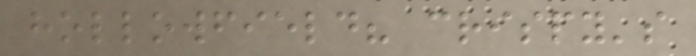hollowfield? crispy's
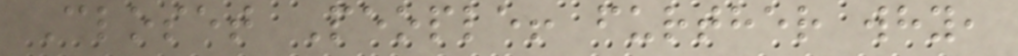Closet People! further why,
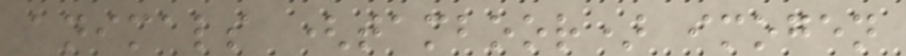animals (tamboor) imogen
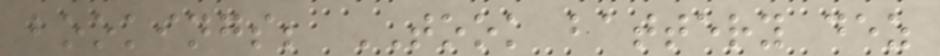bookings; TOOK battery dez
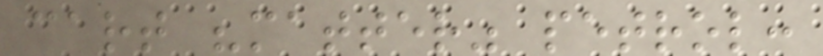cart "matter" petrol:
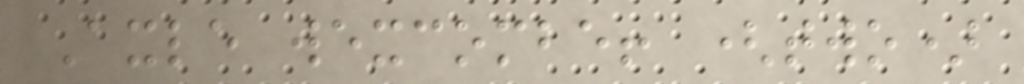Axle wexcombe! (two)
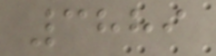3889
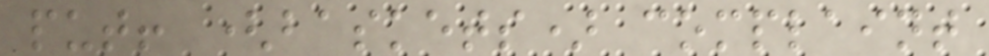put! (baskets) complaint
